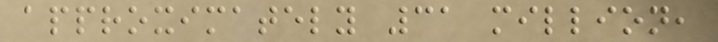approximately 31 million,
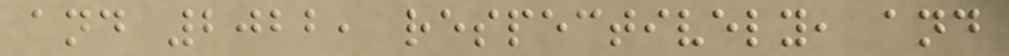and 2022, respectively, and
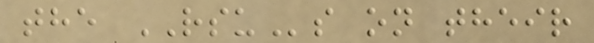the RSUs on their
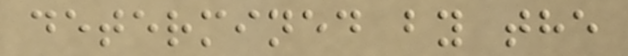determined by the
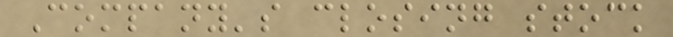Company's closing stock
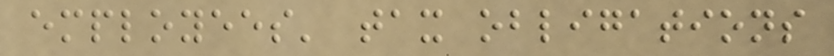employees' tax obligations
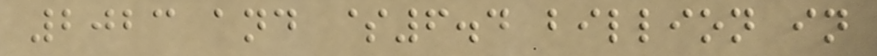2023 and $6.4 billion in
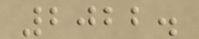2022.
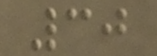30
